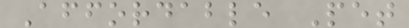Affordable Pet
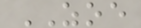ZOE
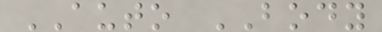AUTO BODY
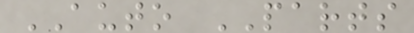AUTO PARTS
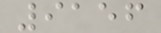9156
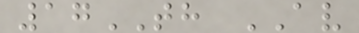17TH AV
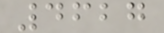4627
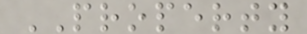PROPERTY
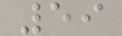59
